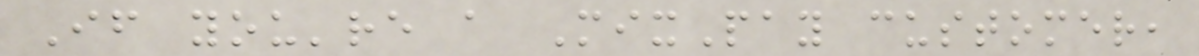If you're a MixPay customer,
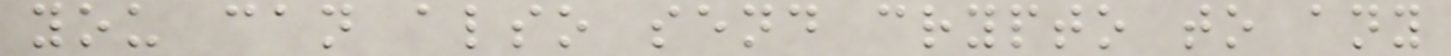you can also send crypto to any
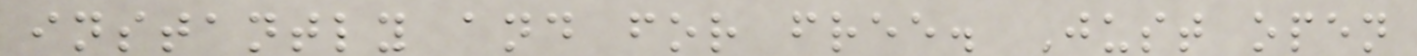instantly and for free. Just open
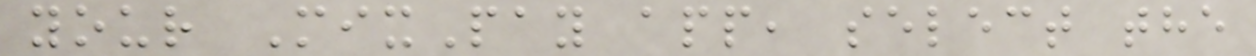your MixPay app, select the
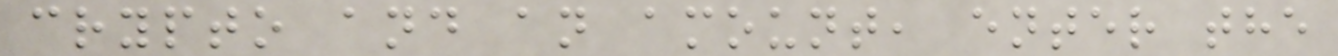crypto and an amount, enter the
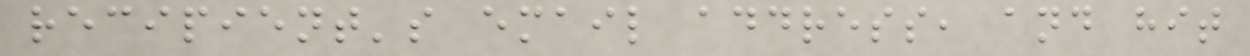recipient's email address, and hit
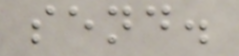send.
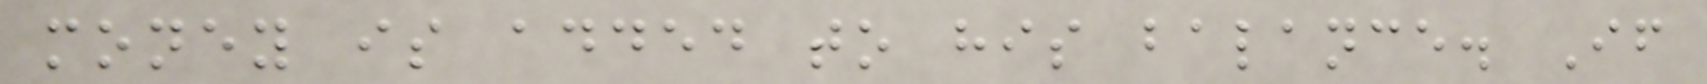money is added to his balance. If
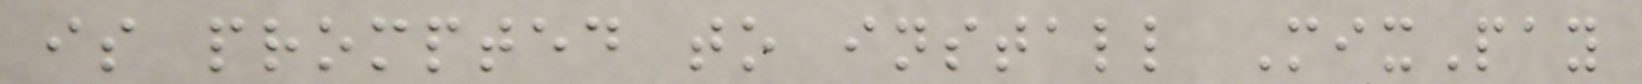is prompted to install MixPay
